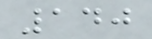140
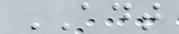ADT
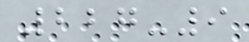227-9
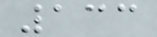133
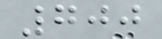700
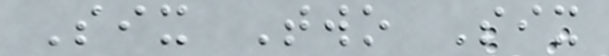Six Two Six
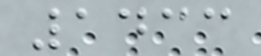1433
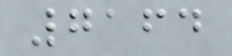7164
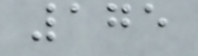175
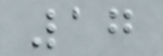17
